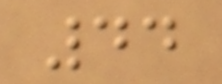44
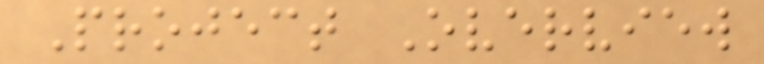Project Overview
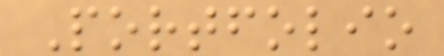Portfolio
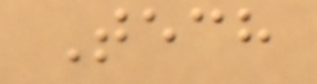Tech
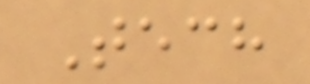Tech
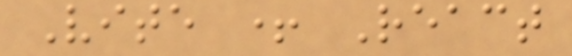Vite + React
